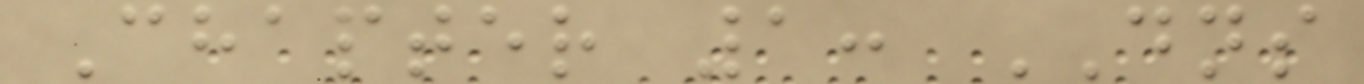Chapter 1: DNS
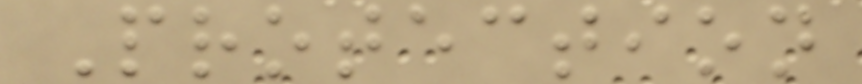Protection
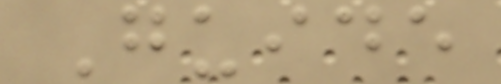Guide
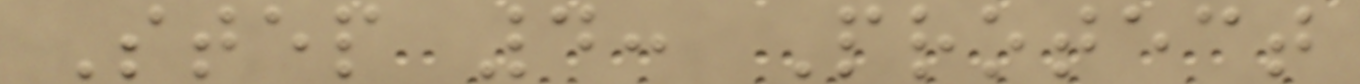Step 4: Protect
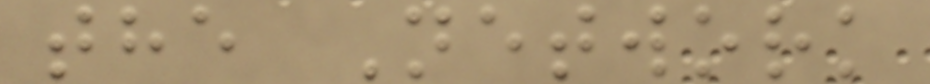the Network
